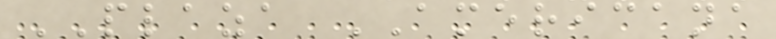PLAZA AMERICANA
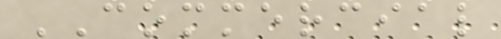COMMERCIAL
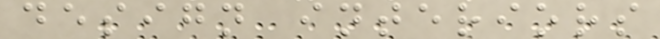design interiors
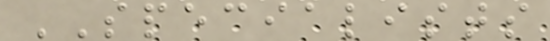SPECIALISTS
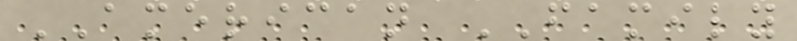AMERICAN FAMILY
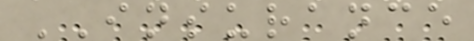INSURANCE
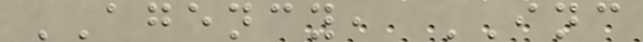AGENCY, INC
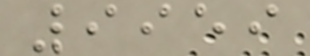9959
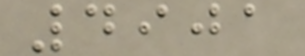4901
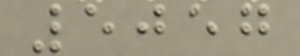5057
